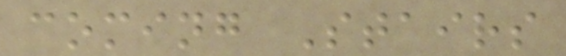coming Stairs
